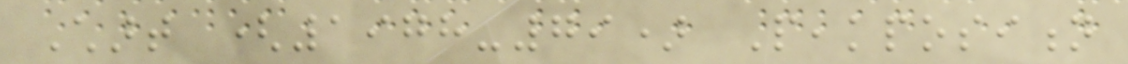Chart (1978-79) Peakposition
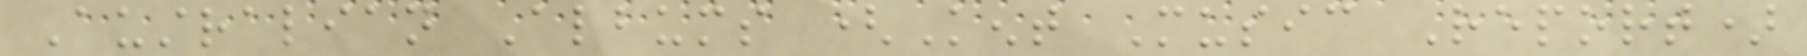Australian Albums (Kent Music Report)
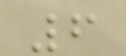6
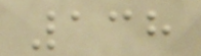138
